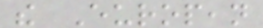the European
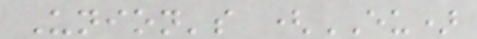Union's (EU)
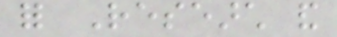for Research and
